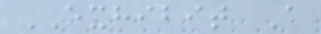EXHIBIT A
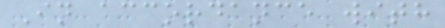In accordance with
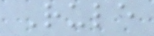Rule
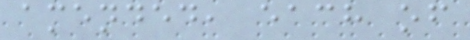amended, each of
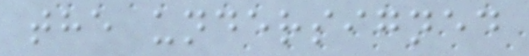the undersigned
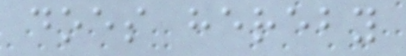does hereby
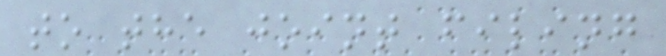to the joint filing
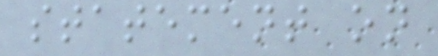statement on
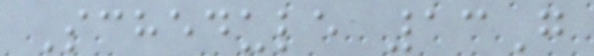Schedule 13G
